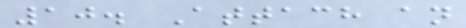10. Attach an
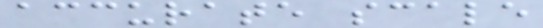accurate scale
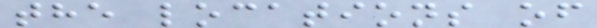the locations of
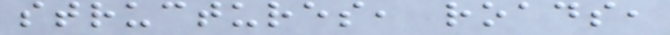structures, roads,
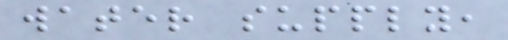water supply,
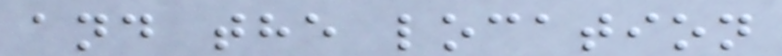and the location
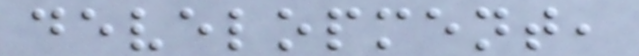development,
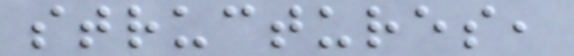structures,
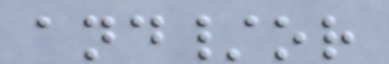and/or
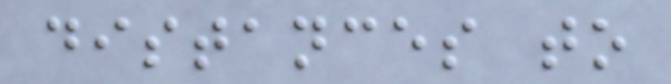distances to
